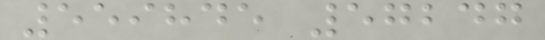559845 57247
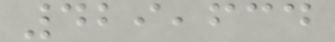429,634
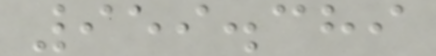959.389
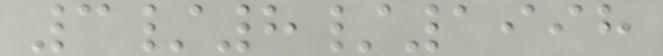3/8/1998
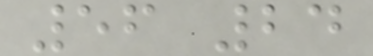56 24
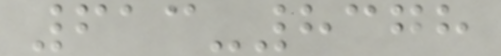613-8378
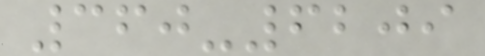360-6209
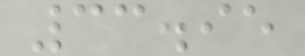33.95
